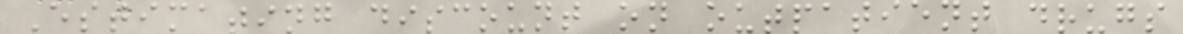Estimating discount on outpatient drugs
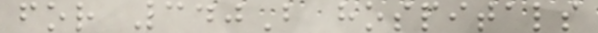for 340B hospitals
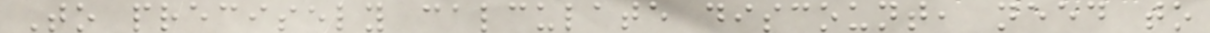To precisely calculate discount, need to
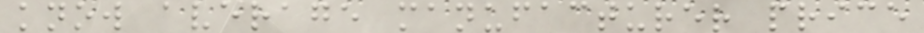know average manufacturer price
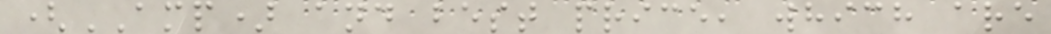(AMP) and best price, which are
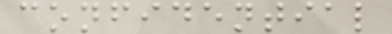confidential
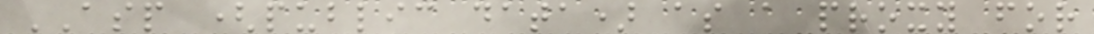ASP (public data) as a proxy for
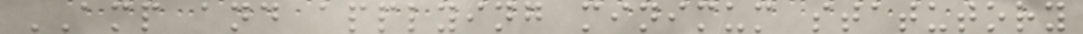AMP and applying minimum statutory
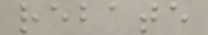rebate
